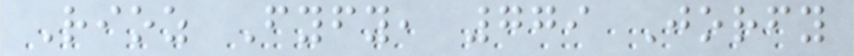Rioz Fyfy, 779 Jorfy
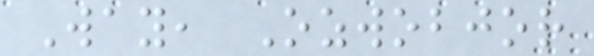Way, Ozwobjor
